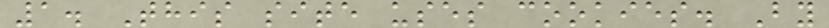1. This site uses cookies. By
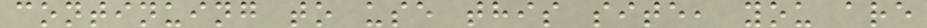continuing to use this site, you are
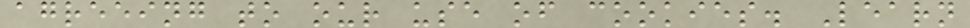agreeing to our use of cookies. Learn
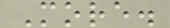More.
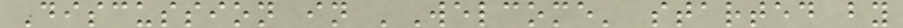Discussion in 'Welcome' started by
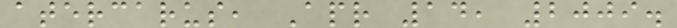atercarus, Apr 14, 2009.
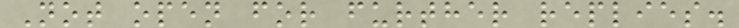Not open for further replies.
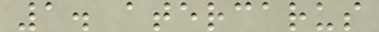1. atercarus
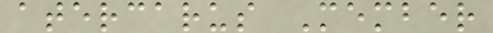atercarus Member
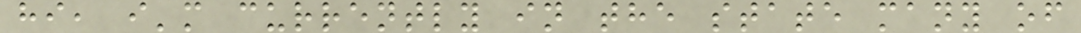hi, i'm currently in the state many of
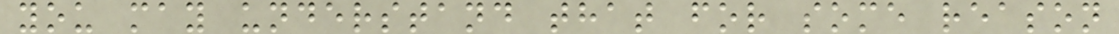you may understand that for some reason
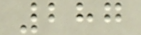287
